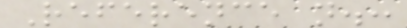Reference n.:
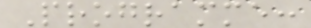Programme:
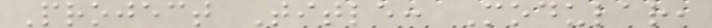Project Title: Modular,
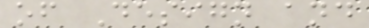of Design and
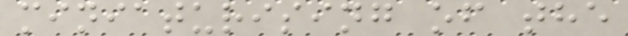miniaturising of the
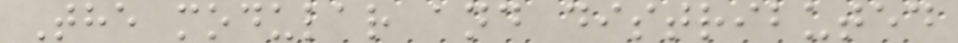The modular and distributed
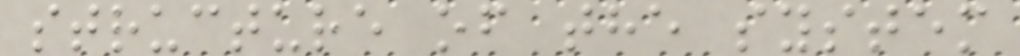structure of the system
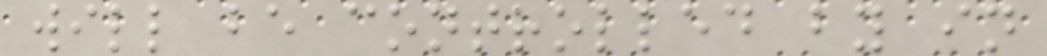will be controlled by in
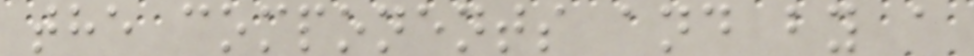the components and by a
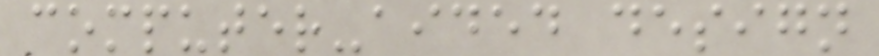computer-aided design
